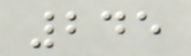245
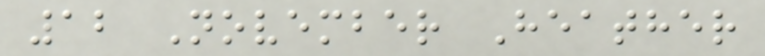12 November Heather
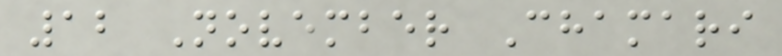12 November Chamari
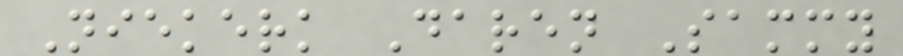Niekerk Daren Sammy
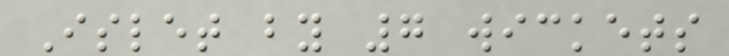Islet by 7 wickets
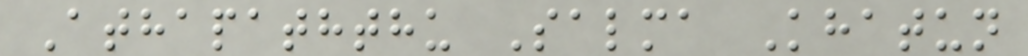Athapaththu Salma Khatun
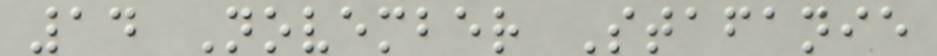14 November Stafanie
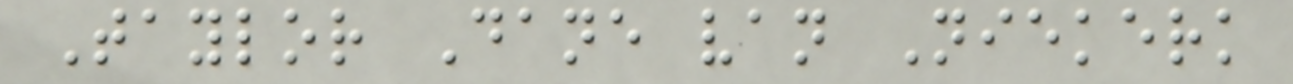Taylor Dane van Niekerk
